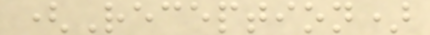(Reception)
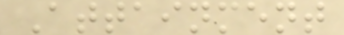Attainment
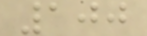100
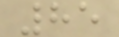85
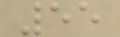55
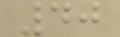40
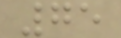75
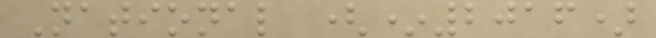National (*2016)
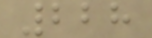228
